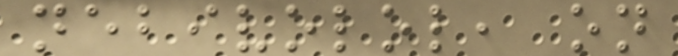nebivolol, on
